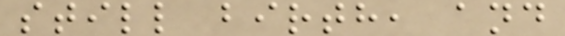still birth, and
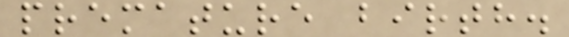premature birth.
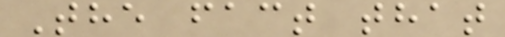The fact that
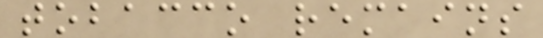tobacco remains
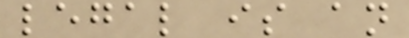legal is an
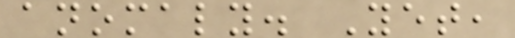anomaly. Yet,
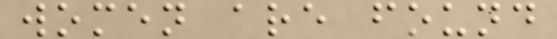women are found
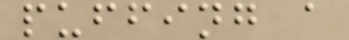puffing a
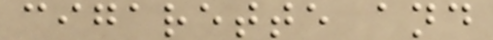cigarette and
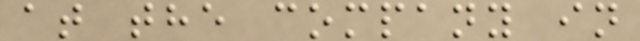at the company in
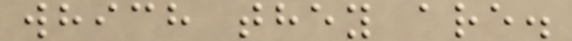which they are.
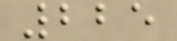225
